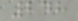248
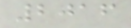2016
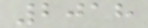2018
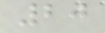20
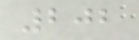202
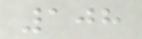108
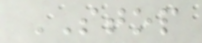STOP
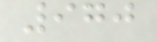970
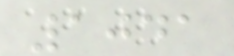1041
